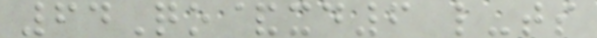64Qo&xd6 l-ts
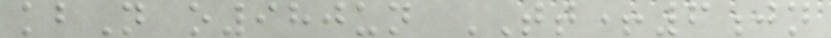kbN o980un TT+6jn
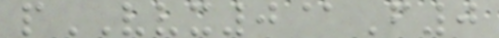pVVX0@F0
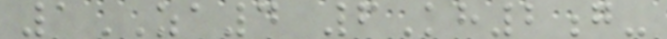1ZA4 6Kh2g-
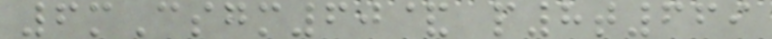6mCsgm60& p8t669
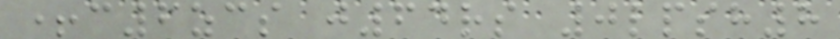+c6zcs j64rs 0lpsh8
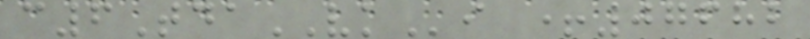c6TdaVKi +07682
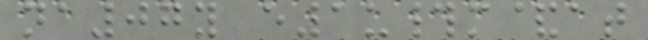na07y e1u#m&at
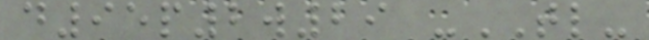d95p2w29 -TL-
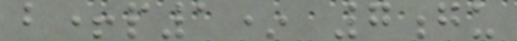b+p1* 7gu
